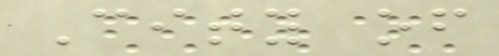City of
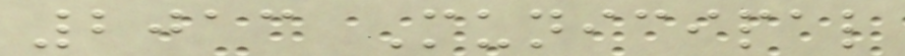2013 Municipal
